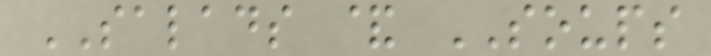SALADS & SOUPS
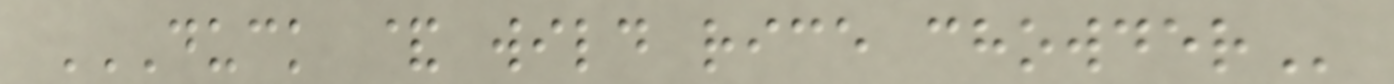DUCK & WILD RICE CHOWDER
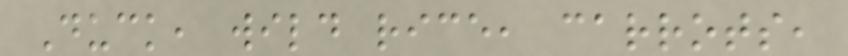Duck, wild rice, carrots,
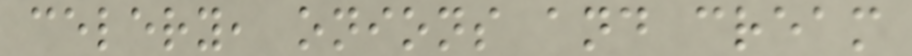celery, onions and cream
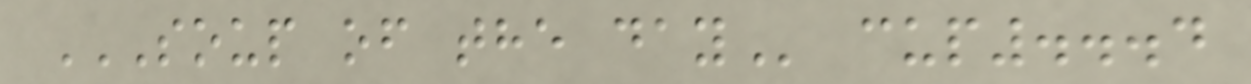SOUP OF THE DAY cup...4
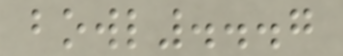bowl...7
